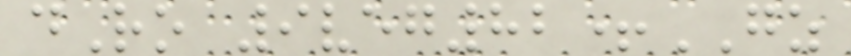dRo 9veg82+GZ
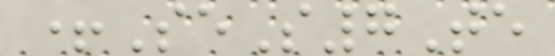+SeS7Te
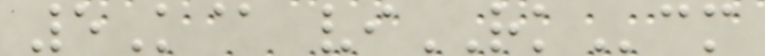5K@ viRKcm
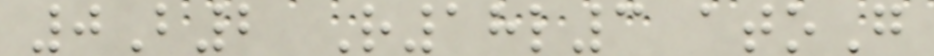0B2 R18l3 atoG
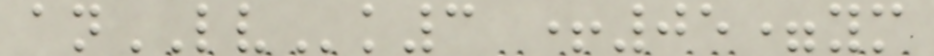anLVk3 +05=ym
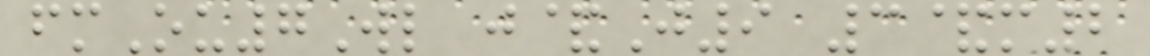fmOu7Wl j&J9 3&m2
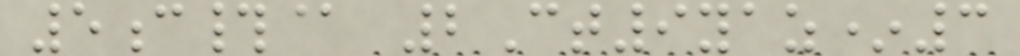5c#@ 2Ct9yaz*3
